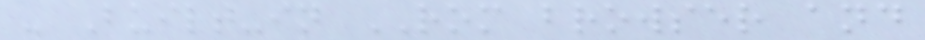- Built-in ROM browser and
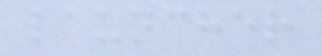launcher
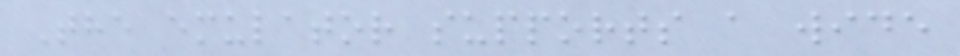The emulator supports a wide
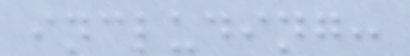including:
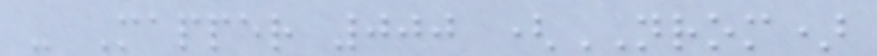- Mapper 000 (NROM)
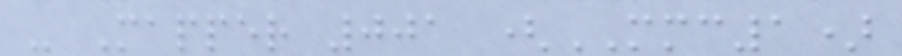- Mapper 001 (MMC1)
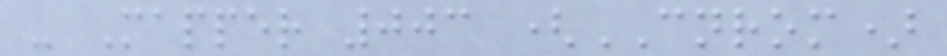- Mapper 003 (CNROM)
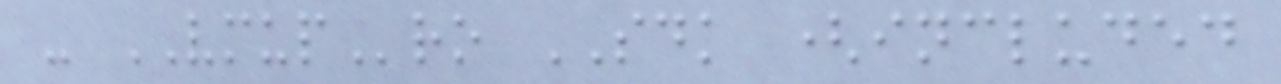- VMUPro SDK (included
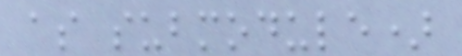as submodule)
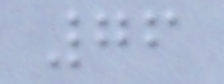76
